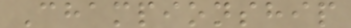Championship
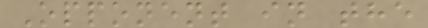Opponent in the
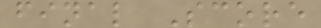final Score
